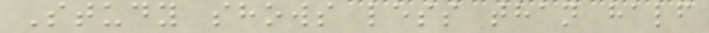Study shows less than half
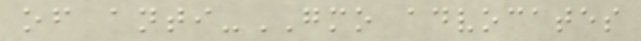of anti-GMO advocates
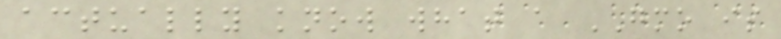actually know what a GMO is
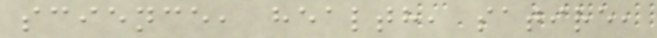science, health, satire,
